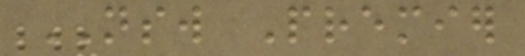NSW Premier
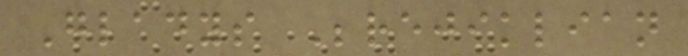Gladys Berejiklian
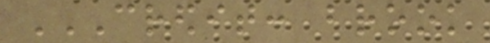CREDIT: BROOK
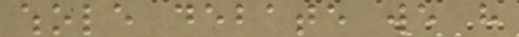whole debate we have
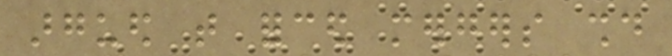argued that forced mergers should
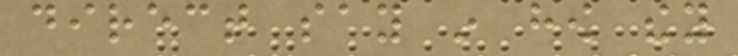direct say in how they
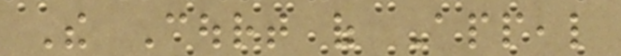The Court of Appeal
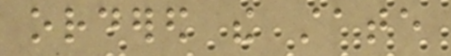ordered the state
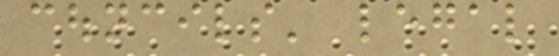councils' legal
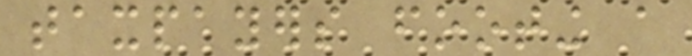taxpayers footing a
